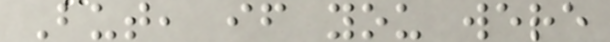But, if you were
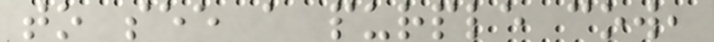to see a purple cow,
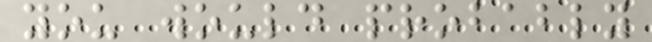you would probably
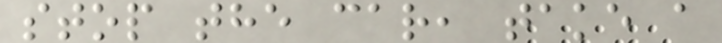stop the car, take a
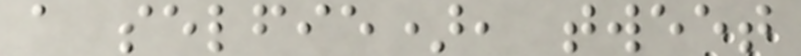a selfie), tweet
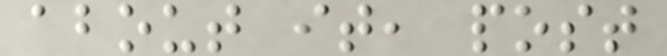about it, post
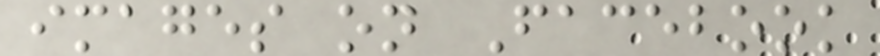images on Facebook
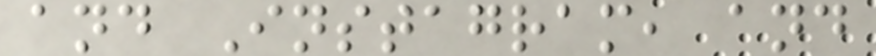and Instagram, and
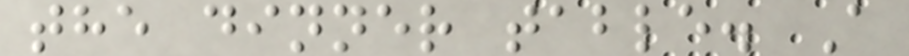the dinner table. A
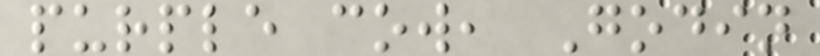purple cow, Godin
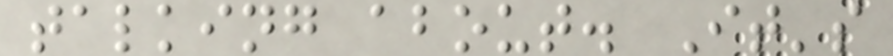talking about. It's
